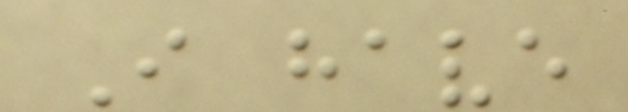I have
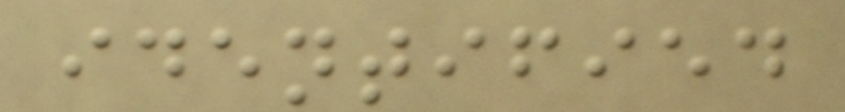identified
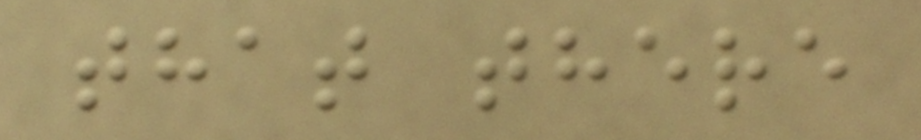that there
